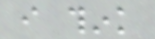i think
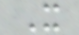It
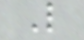Like
